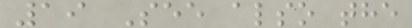19 See also the
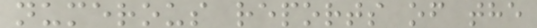numerous reports of the
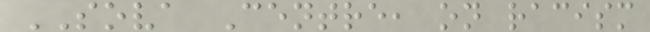SOVA Centre, on racism
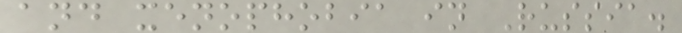and xenophobia in Russia.
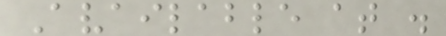Available at .
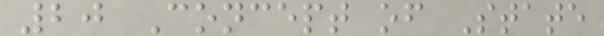20 Concept of State
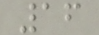16
